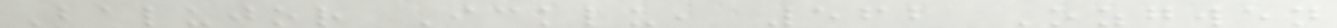Balujor Icklu, 562 Ozgwen
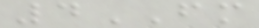4FM
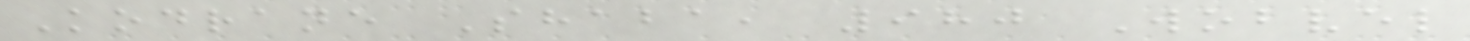Kodrane Shaba, 980 Wobvel
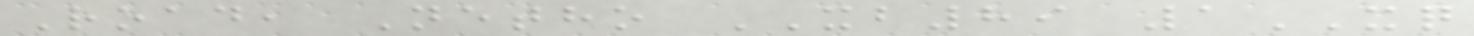Road, Netho XB89 1XQ
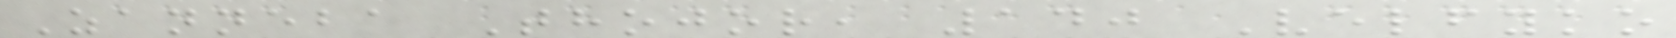Zanneba Thojor, 140 Velfyko
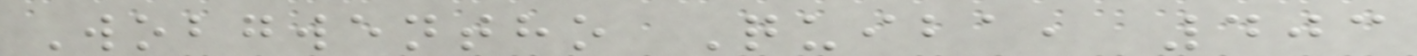Wobgwentho Quiba, 403
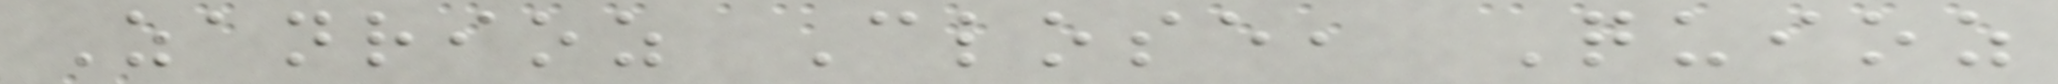Zanrioz Close, Quioz
